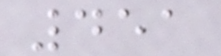451
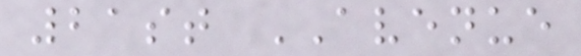21st AVENUE
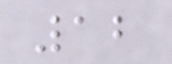12
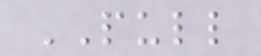PULL
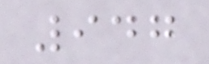947
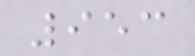953
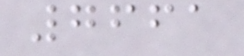7661
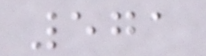571
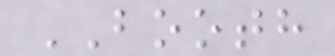BOOTH
